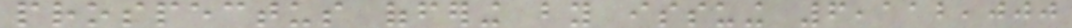prospectus offering by issuing 6,112,000
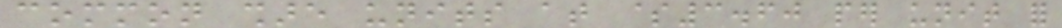common share units at $3.60 per unit for
